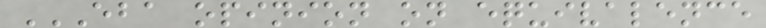EBA OPINION ON EQUIVALENCE
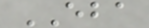EBA
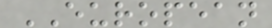EUROPEAN
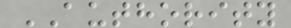AUTHORITY
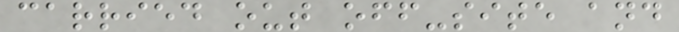carried out off-site and
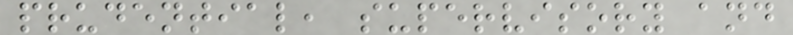prudential, supervisory and
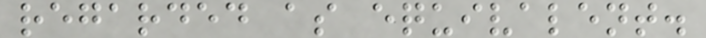regarded as equivalent.
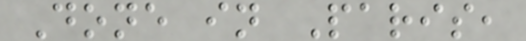Done in Paris,
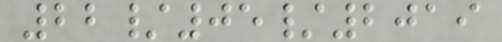22/05/2019
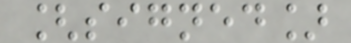[signed]
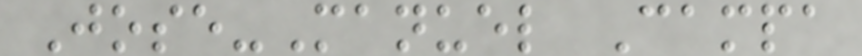Jose-Manuel Campa
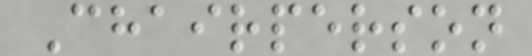Chairperson
